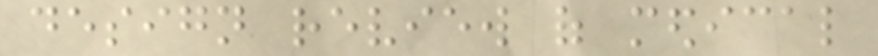design review of medical
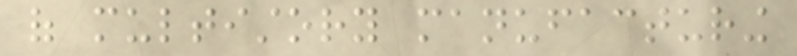of multistory manufacturing
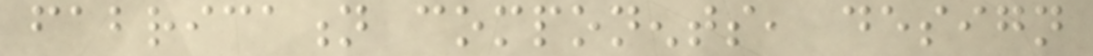fabrication components, design
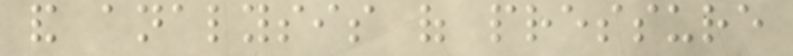and analysis of pressure
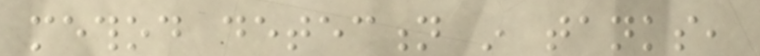method detection in tanks,
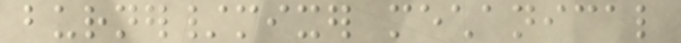burner/mixer mechanical
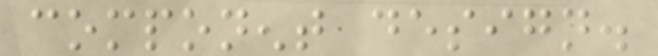component design.
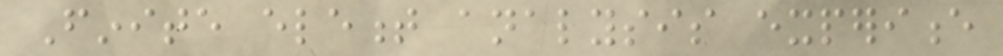Finite element analysis experience
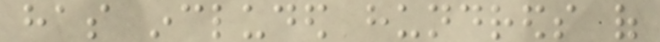has included hundreds of
